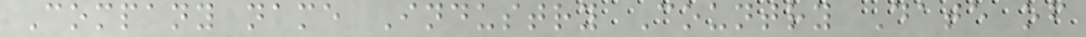Company name Industry Country Date of
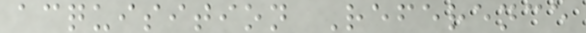acquisition Reference
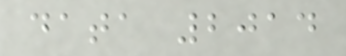data 2014
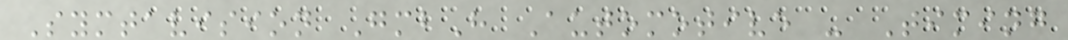Symtavision GmbH Automotive - Timing
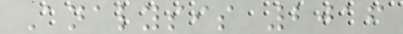Analysis 2016
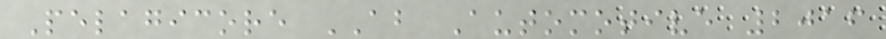Pelagicore AB Automotive 2016
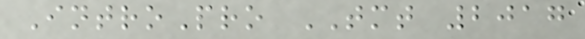IntroPro TMT 2017
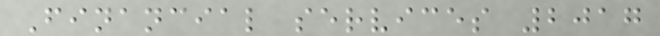Financial services 2017
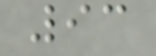93
